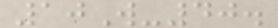10W-40.
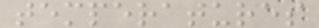temperatures
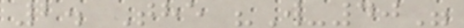2. The "W-40"
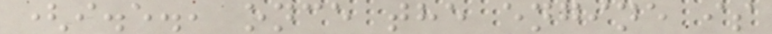(i.e., once the engine is
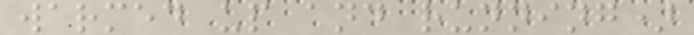warmed up and running)
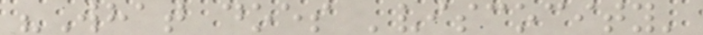"What does 'viscocity'
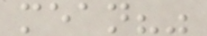mean?"
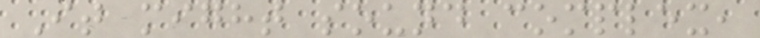It might sound complex,
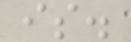is.
